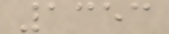1353
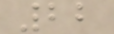22
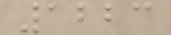1223
